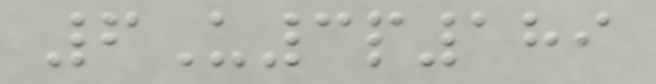6U3p189
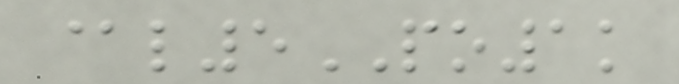@l5PO1k
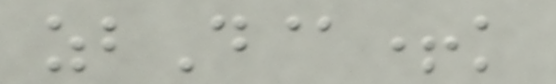zbD@+k
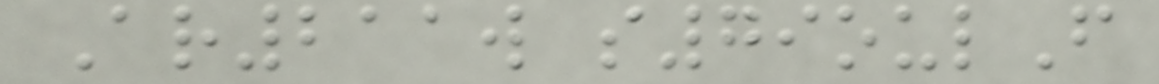Ar211w s79oulF
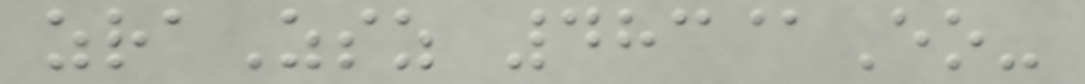zraZsz 483@Eo-
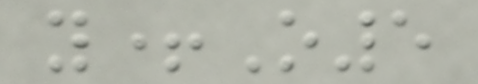y+O5
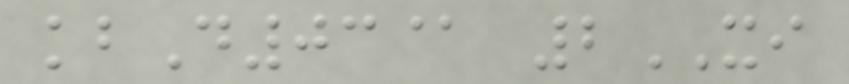kbD03@ 2XI
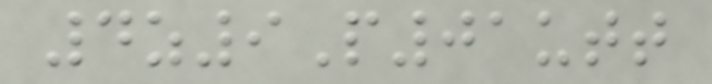4z9P01utt
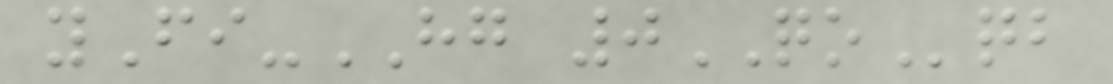yFi-HG 0QOqb
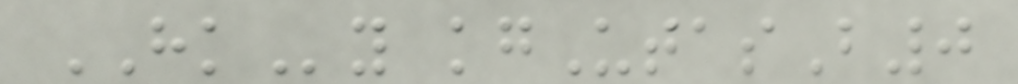HKy kgUtasB0
